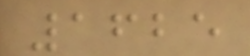1625
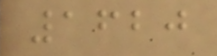1620
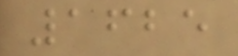1625
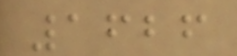1626
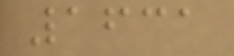1631
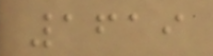1619
